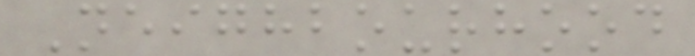Neighbourhood
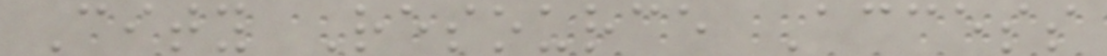City Resource Access
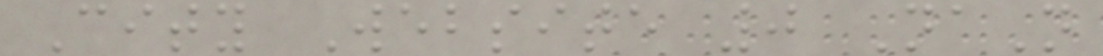City Website 0 NaN
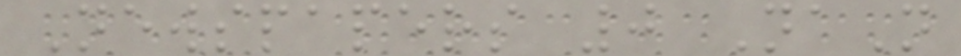Newspapers 0 NaN
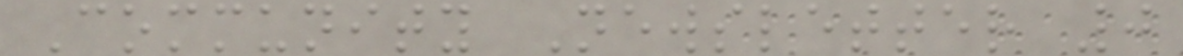Community Newsletter 0
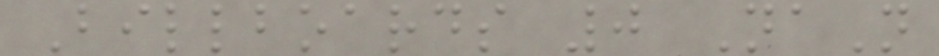Billboards 0 NaN
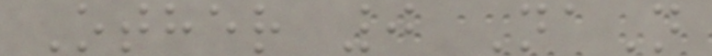Other 0 NaN
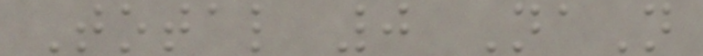Total 0 NaN
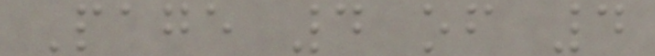Page 4 of 4
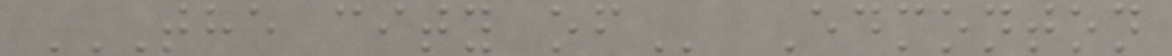THE CITY OF Edmonton
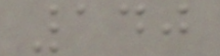140
